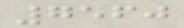7560
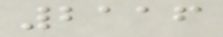2116
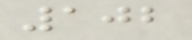102
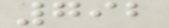792
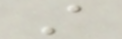A
